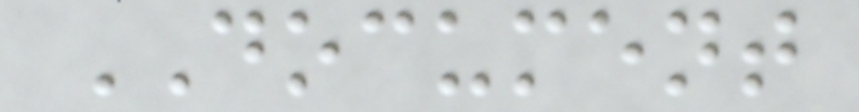DOCUMENT
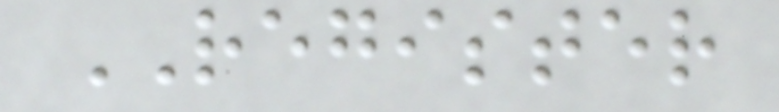REGISTER
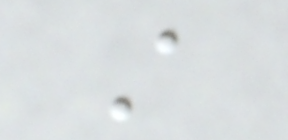A
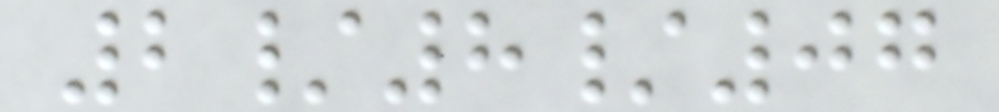2/8/07
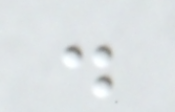.
